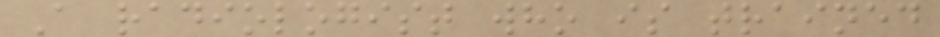A radiologist who is trained
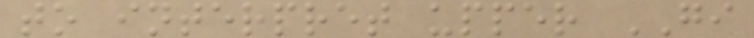to interpret upper GI
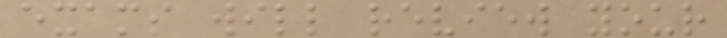exams will review your
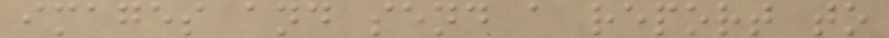images and send a report to
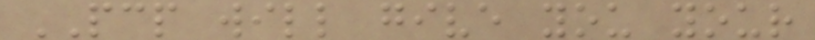PCP will give you your
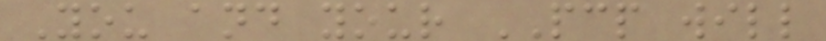You and your PCP will
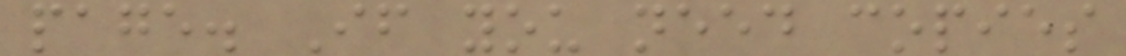page. If you need copies
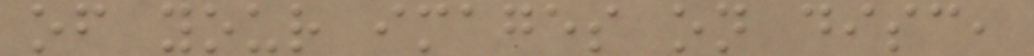of your images on disc,
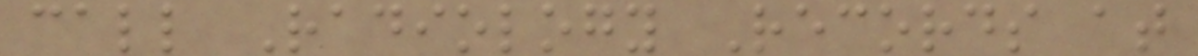call Radiology Records at
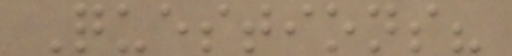Questions?
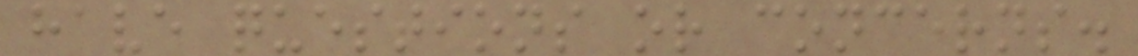have questions or concerns.
